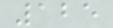125
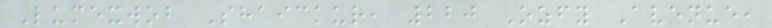Lumexwob Shaickur, 220 Ozfy Avenue,
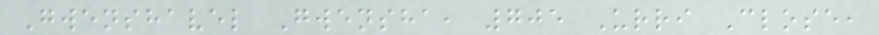Gwenshavel Gwensha, 705 Urri Close,
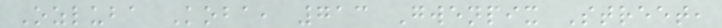Ozluba Koba, 713 Gwenpix Street,
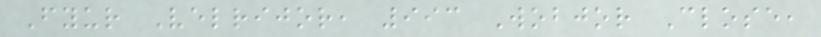Fyur Velrijor, 993 Wobjor Close,
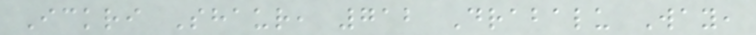Ickri Shaur, 712 Drabalu Way,
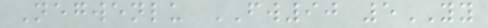Negwenlu FW90 5YY
